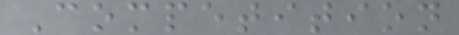Competition
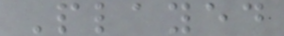Played
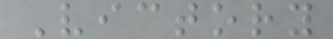Victory
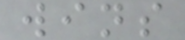wins
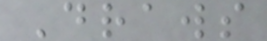Draws
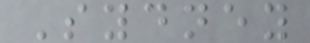Sydney
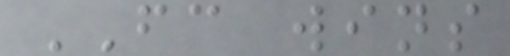FC wins
